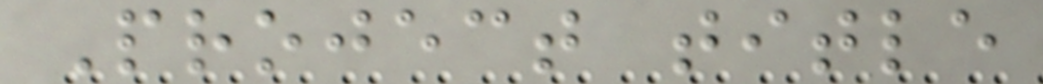Project title
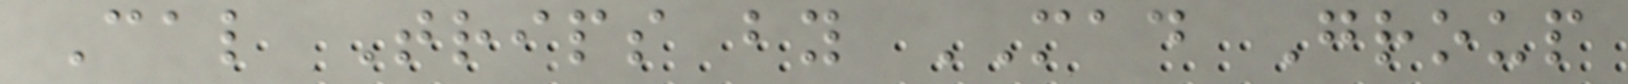Cal Trips by MAD Group
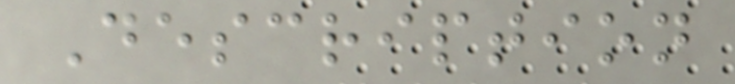Description
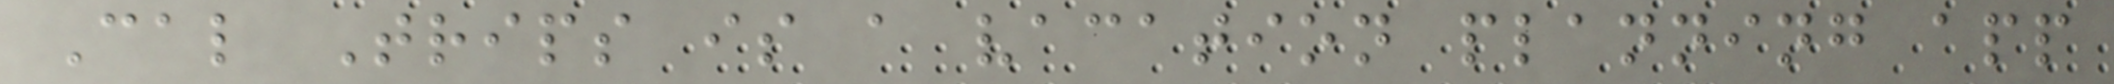Cal Trips is a vacation planning app
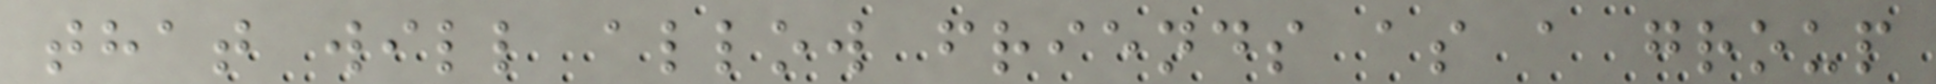that will allow friends as a group
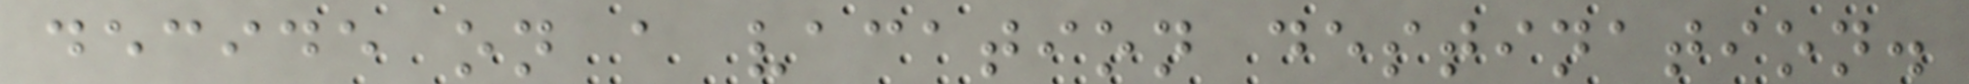decide on a vacation destination.
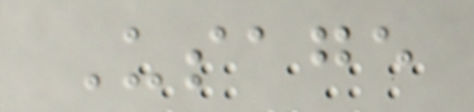Usage
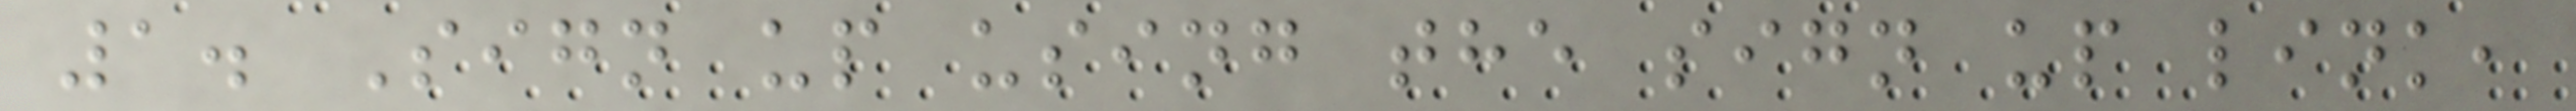1. Sign up using the sign up link,
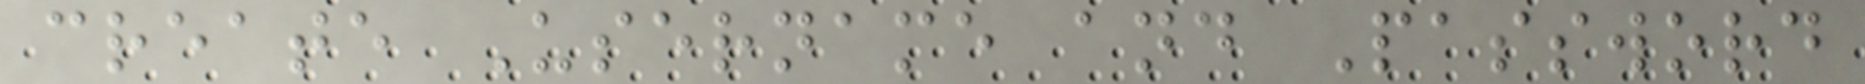create Username and Password
